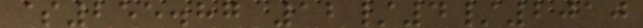$255.87 12/4/2010
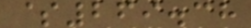$269.38
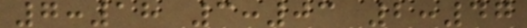7:18 3:03 2:47
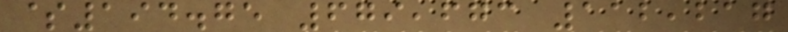$194.75 679,673 112,217
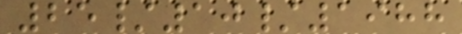25/10/1988
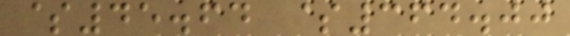$45.64 $364.00
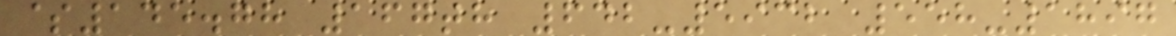$145.78 167th 642-5932 558-1897
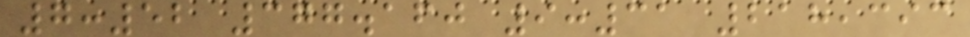7:52 377.160 9:31 218,393
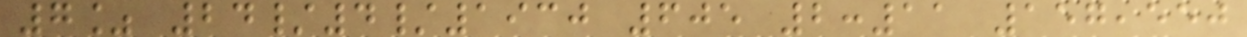7% 24/4/1930 605 2:11 157,550
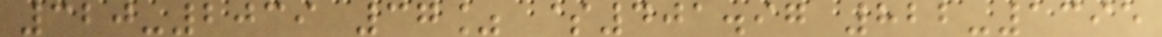320-2039 37% $401.97 822-1395
